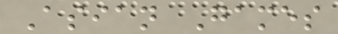Asian Games
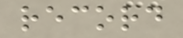record
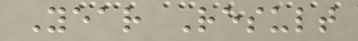Year Result
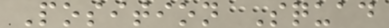Position Squad
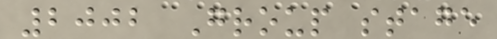2002 Group stage
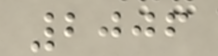2006
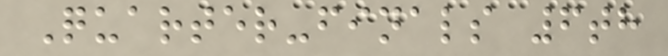Quarter-finals 6th
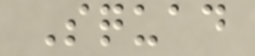Squad
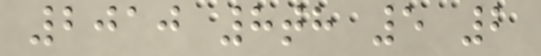2010 8th 5 2
